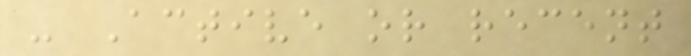- Active or recent
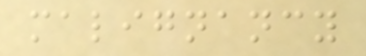malignancy
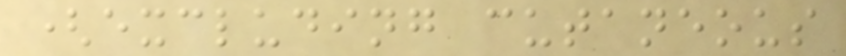(excluding cutaneous
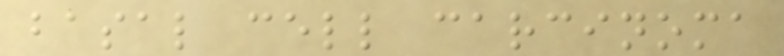basal cell carcinoma
